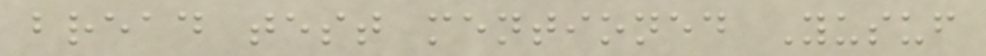bread test mentioned Yusuf
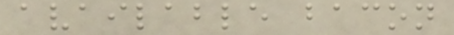available bacon
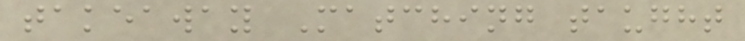takeaway Matching taught
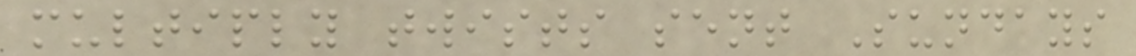multiply twists sent Sundays
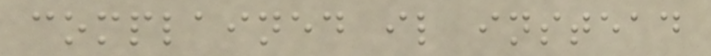complained il instead
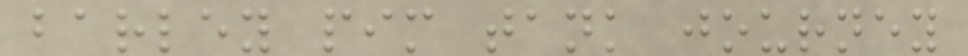barley pim tank journey
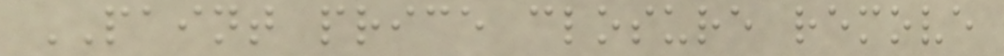PAINT price closure remove
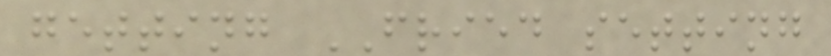getting FRIED setting
